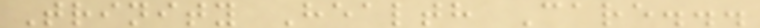Trinity Health Care...
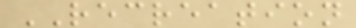RECREATION
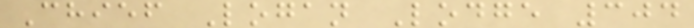Chief Logan Lodge 304
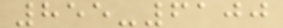855-6100
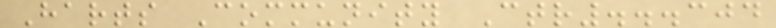Harts Community Ctr...304
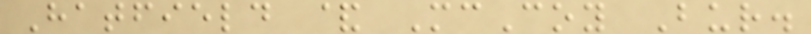Hatfield & McCoy Bur.
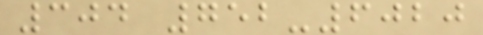304 752-6020
